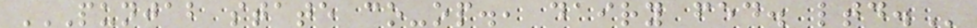PUNJAB STATE CO-OP., DAIRY FED. LTD.
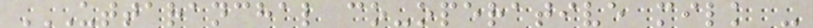UTTARANCHAL CO-OPERATIVE MILK -
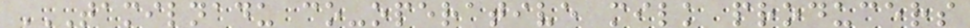TAMILNADU CO-OPERATIVE MILK PRODUCERS
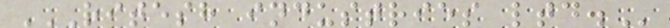RITESH INDUSTRIES LTD.
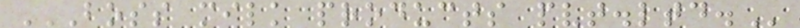BOSS MILK PRODUCTS PVT.LTD.
